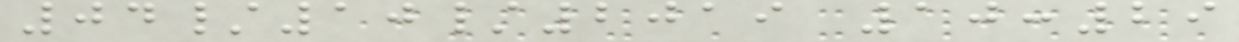04/10/2019 10:29
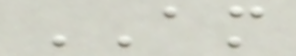AM
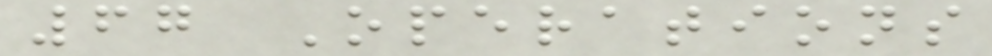67 Operations
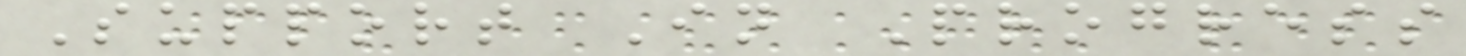Support In Progress
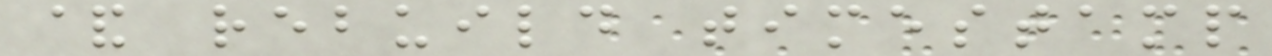& rebuild timestamp
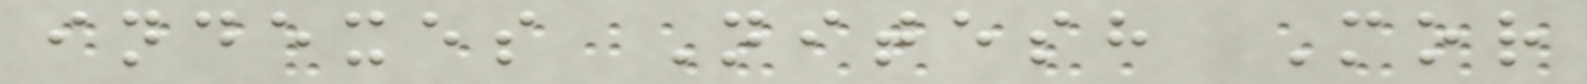indexes Nitesh Mor
